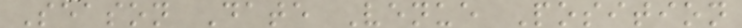Season Date Venue Position
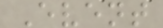Event
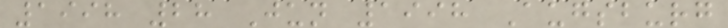1998 28 Jun 1998 Augsburg
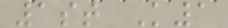1st K1
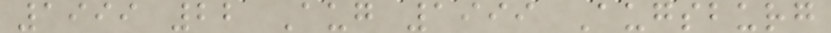1999 22 Aug 1999 Augsburg
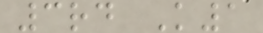3rd K1
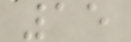15
